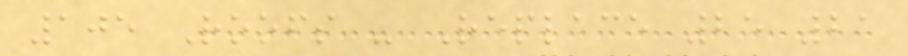105 Roofs - Replace 25 21
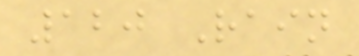120 Rain
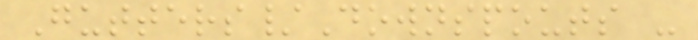Gutters/Downspouts -
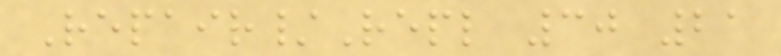Repair/Repl 30 21
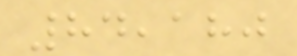84,180
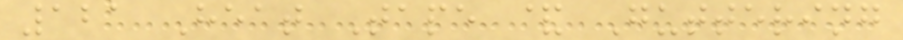121 Heat Tape & Guttering
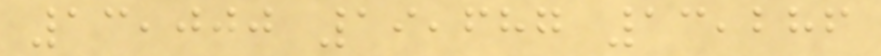13,000 19,687 13,286
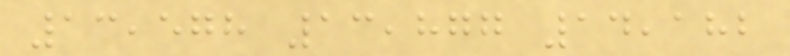13,578 13,877 14,182
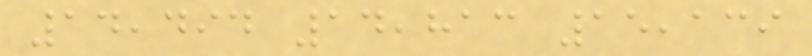14,494 14,813 15,139
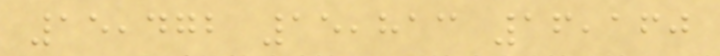15,472 15,813 16,160
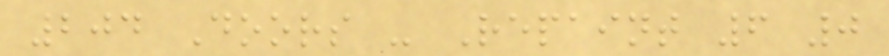204 Doors - Repaint 6 0
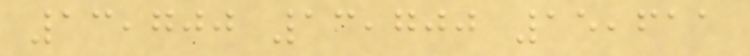13,700 13,700 15,611
